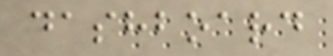dashboard
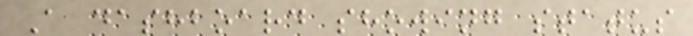A dashboard showing status
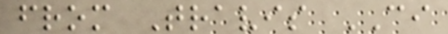from Travis CI
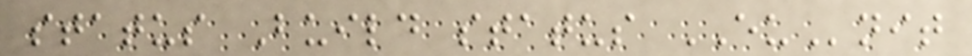status Build status EUnit
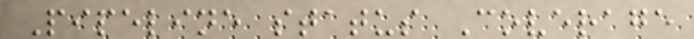Pipeline status Coverage
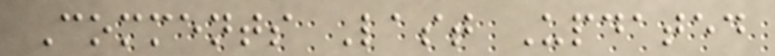Comments Last Updated
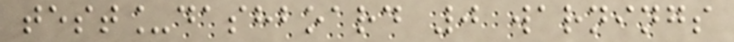test_dashboard 0 warnings
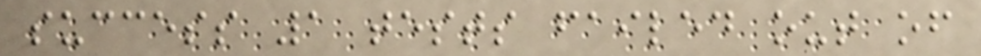success 1 tests failed out of
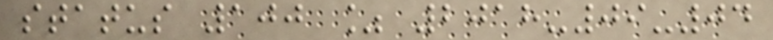status 100 % 2018-09-04
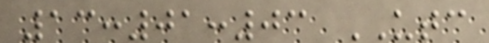13:01:03 UTC
